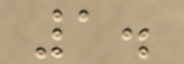1.
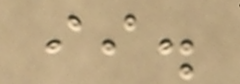ii.
